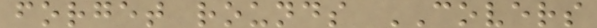forget rounds COVERS
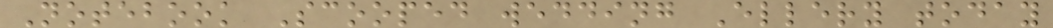Notebook Scooped wedding Ellery today
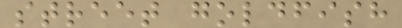street goldfish
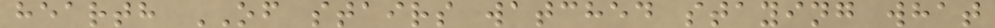hearth OF stairs watched staying what
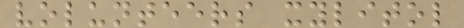volunteers xylitol
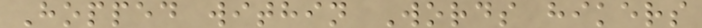Hopped within Words hikers
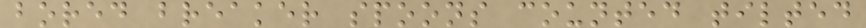bored breaker spoons counted tilted
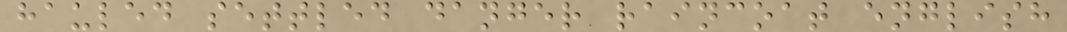hauled settled danger raincoat english
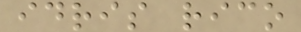idris rico
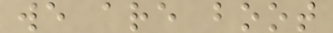we are boot
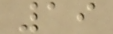19
